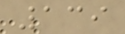139
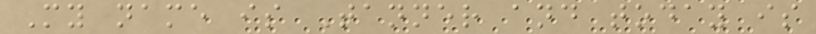My name is Tanner and today is
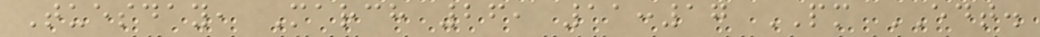Tuesday, March 26, 11:17 PM EDT.
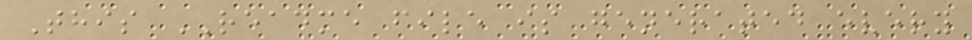This README file is generated every
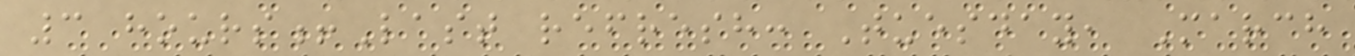3 hours!Last refresh: Tuesday, March
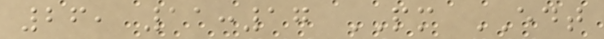26, 11:17 PM EDT
